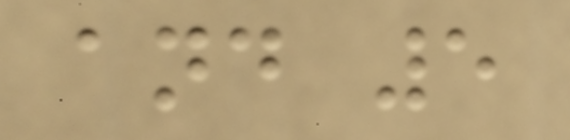and 5
